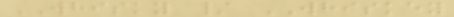WHISKY / WHISKEY
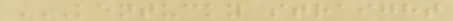KENTUCKY STRAIGHT
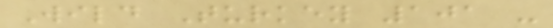Wild Turkey 101 -
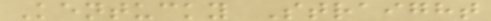Kentucky Straight
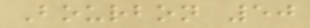Bourbon 50
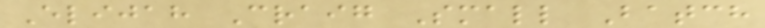Elijah Craig Small Batch
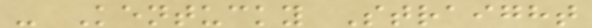- Kentucky Straight
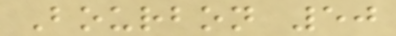Bourbon 50
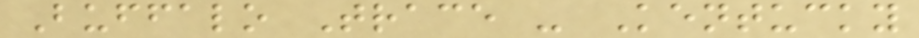Buffalo Trace - Kentucky
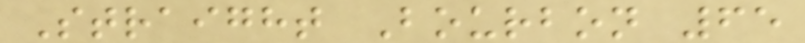Straight Bourbon 65
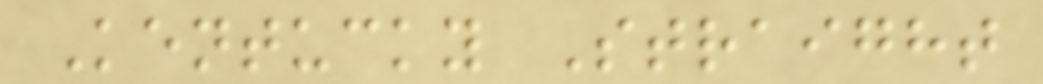Kentucky Straight
